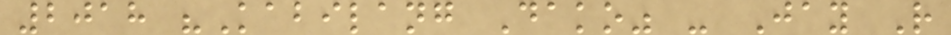2018 "Kabilang Dako" - Jay R
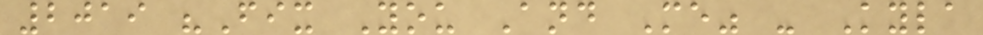2019 "Fix You And Me" - Kyla
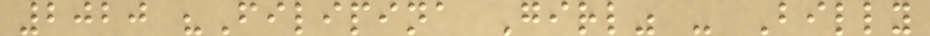2020 "Filipina Girl" - Billy
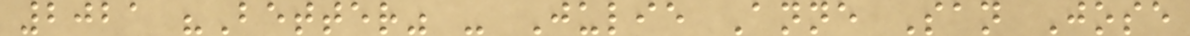2021 "Better" - Julie Anne San Jose
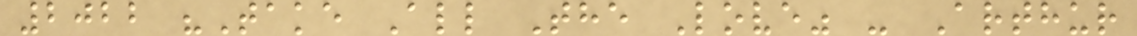2022 "Take All The Love" - Arthur
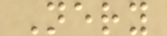Nery
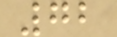72
